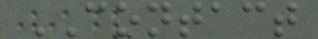CONTACT
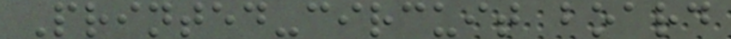Printed-circuit board
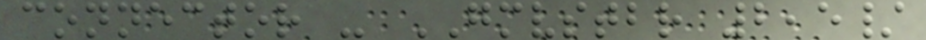connector - GMVSTBR 2,5/
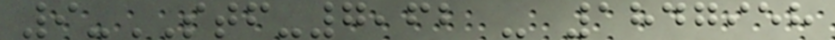9-STF-7,62 - 1847958
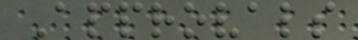Approvals
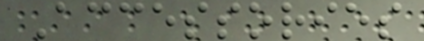Accessories
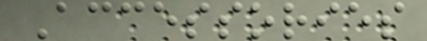Accessories
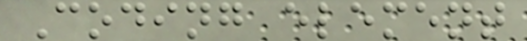Coding element
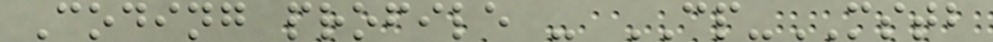Coding profile - CP-MSTB
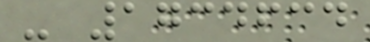- 1734634
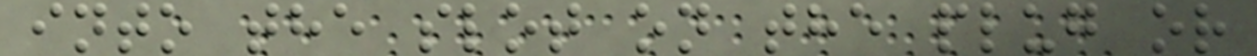into the slot on the plug or
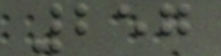257
